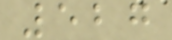527
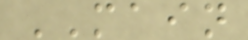MAIN
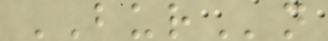BURn
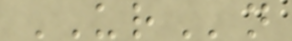URn
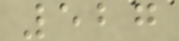527
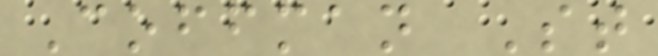Coffman St
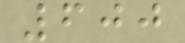600
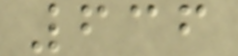636
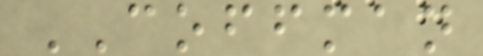COFFMAN
